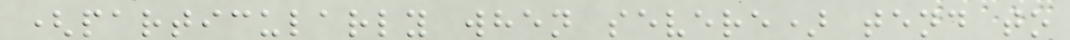(particularly when severe) tend to
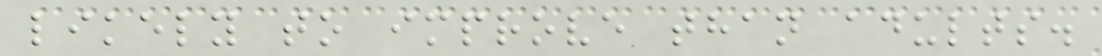likely to improve than adults.
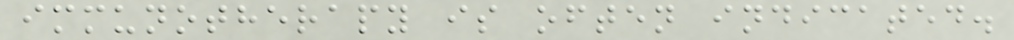immunotherapy is often indicated.
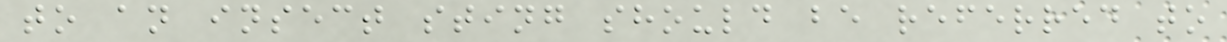to an insect sting should be referred to
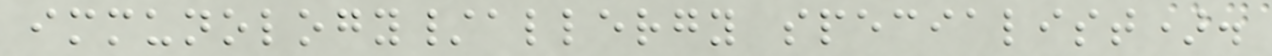immunology/allergy specialist).
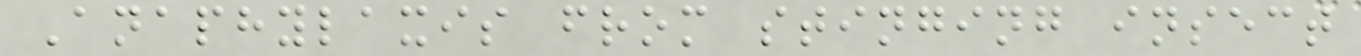Anaphylaxis from stinging insect
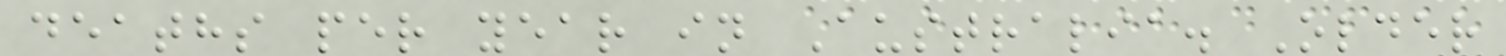deaths per year in Australia. Older
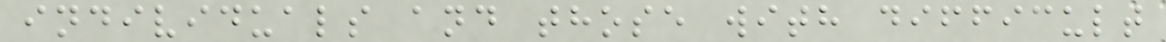individuals and those with difficult
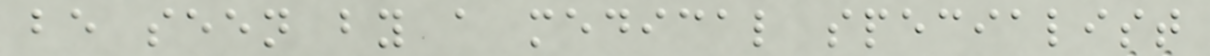be seen by a medical specialist
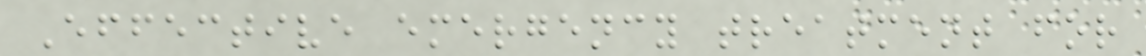Effective emergency treatment for
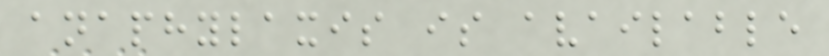anaphylaxis is available
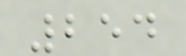254
